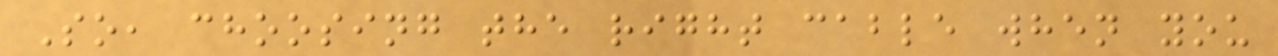So, choosing the right cable when you
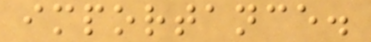importance.
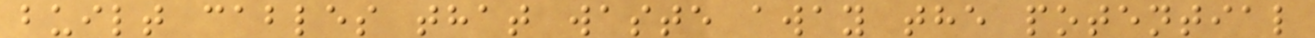built cables that waste away the potential
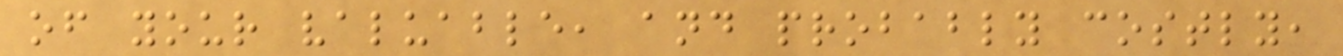of your valuable, and probably costly,
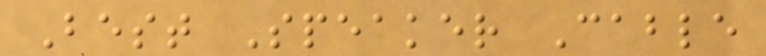Best Speaker Cable
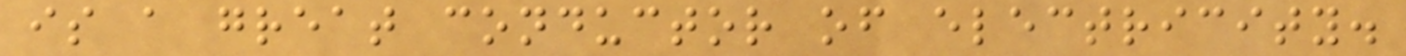is a great conductor of electricity.
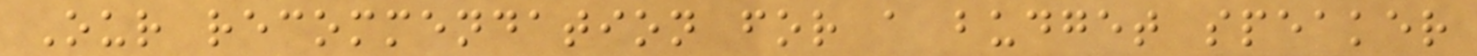Our recommendation for a budget speaker
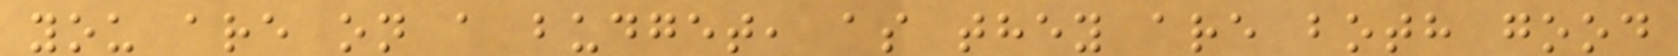you are on a budget, as they are both good
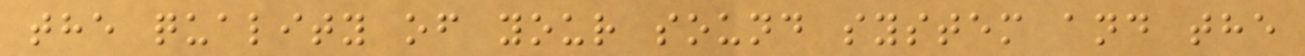the quality of your sound system and the
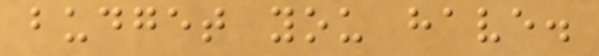budget you have.
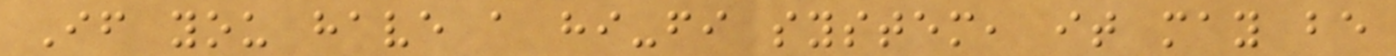If you have a hi-fi system, it may be
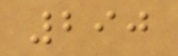290
